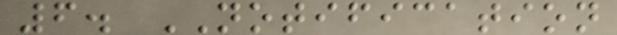6. NOTIFICATION
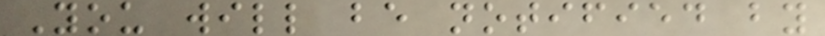You will be notified by
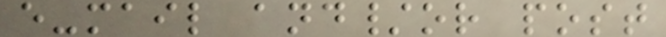e-mail and/or post
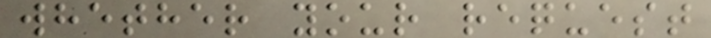whether your request
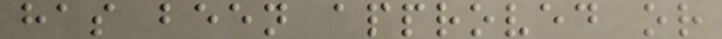has been approved or
